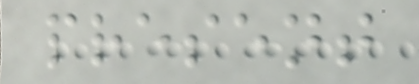present
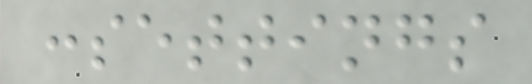:settings
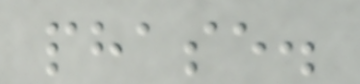phase.
